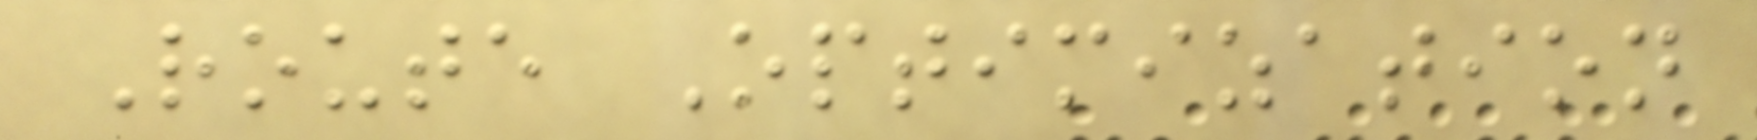Route Optimization
